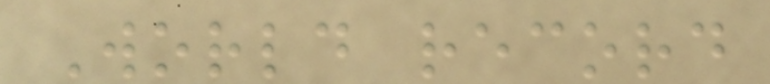World record
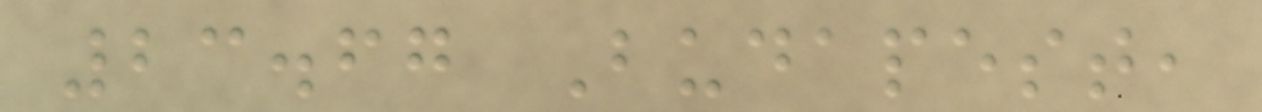23.67 Budapest,
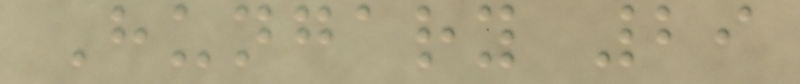Hungary 29
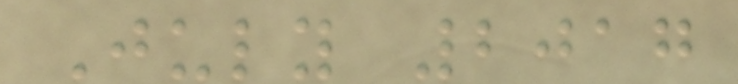July 2017
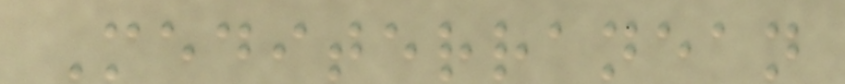Mediterranean
